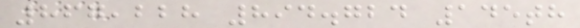867,228 894.724 145th
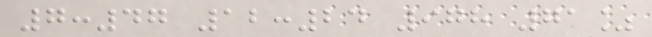7:47 12:24 978 71%
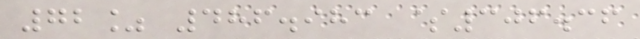72% 486.983 $306.36
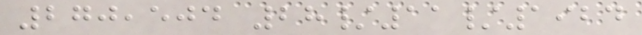270,504 28/11/1924
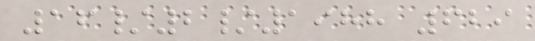16/2/1988 629
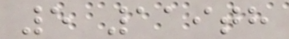5 119th
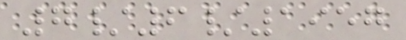7/6/1957
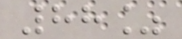88%
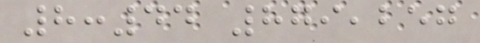8:44 879,257
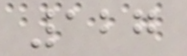127
